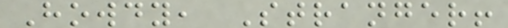Howdy, Stranger!
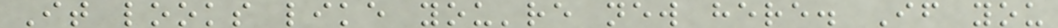It looks like you're new here. If you
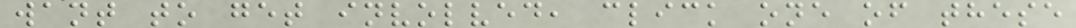want to get involved, click one of these
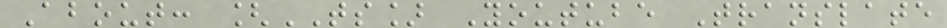About: [TS] Youtube Translate
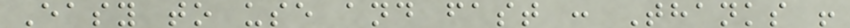Easy to use and fast : Thanks !
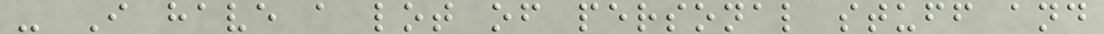- I have a lot of personal stuff and
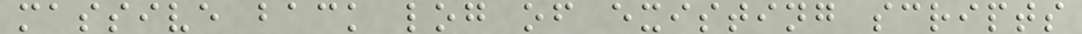massive back log of existing scripts
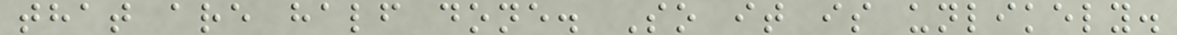that are half done. So it is unlikely.
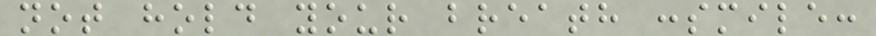not hold your breath :smile:
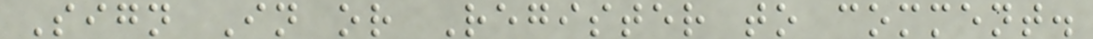Sign In or Register to comment.
